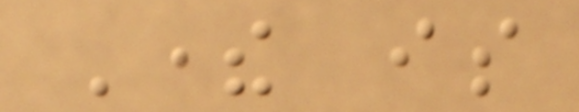There is
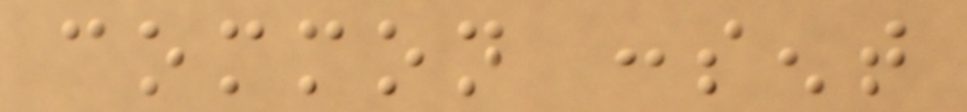common consent
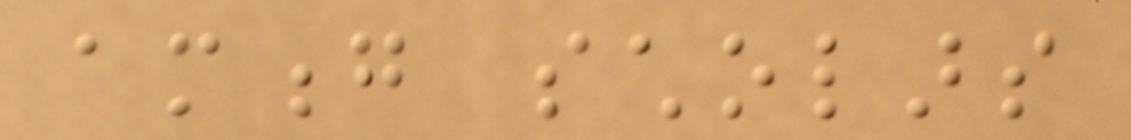among scholars
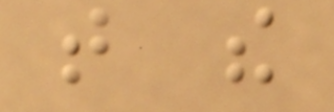that the
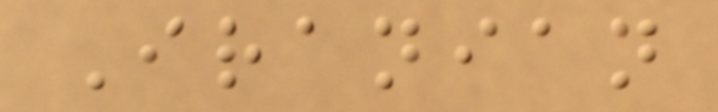Iranian
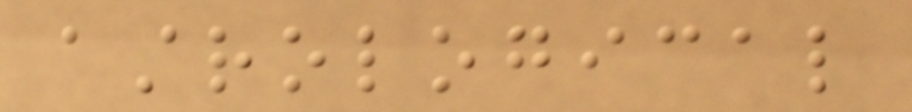astrological
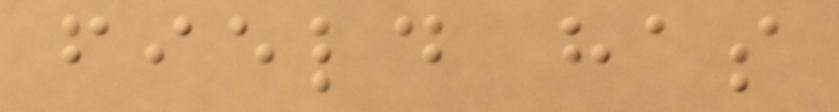field has
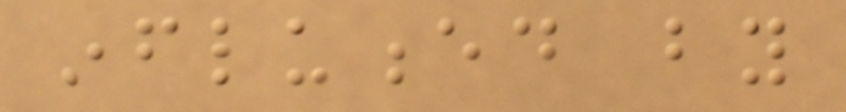influenced by
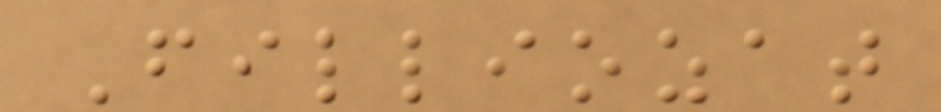Filliozat
